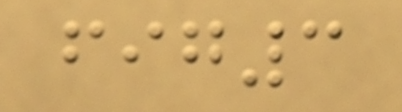fig3
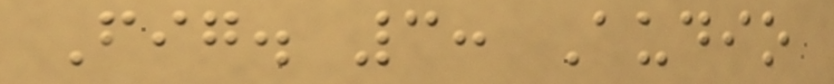Fig. 3: Audio
